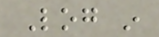Log in
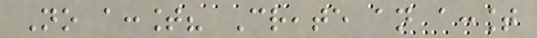No account? Create an account
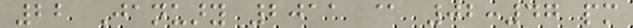22 January 2011 @ 02:47 pm
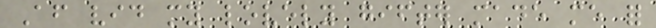After vid my lovely gifter made me for
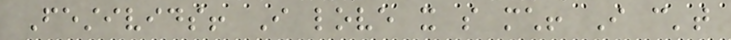Festivids! I love it so much! I can't
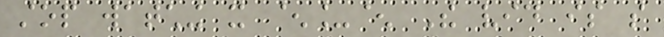stop watching it ^_^ The vid is so
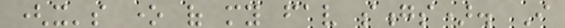(it's one of my fav songs). I
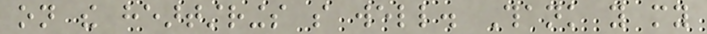on the heartstrings so well. Thank you my
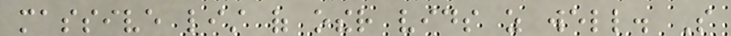massive list of other vids as well. So
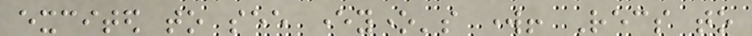excited to see everyone's work! Recs to
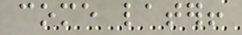come later!
